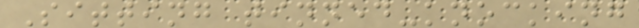Sitting tinned-knocking
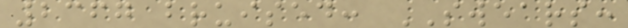2367 bruised: SWEARS:
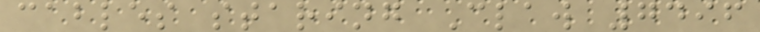cables staring Claw 7496
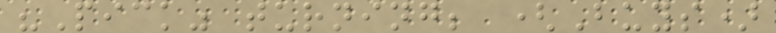"Pick" turning; (Buys)
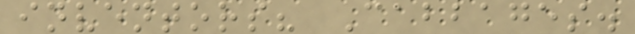inventors? Cabbages.
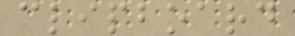clipboard
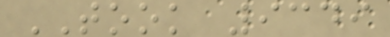TOOK 9349
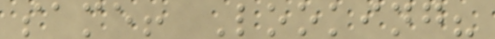same! Looking?
